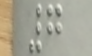7
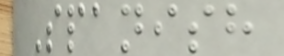Spanish
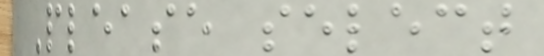Please select
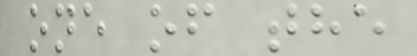one of the
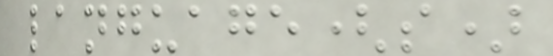language(s)
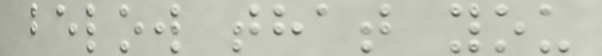below that you
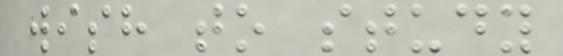wish to study
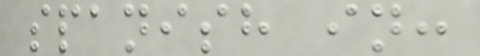spanish in:
